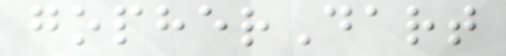gopherDart
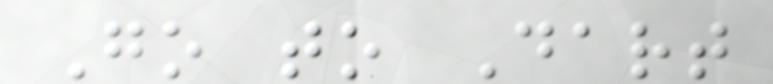Go to Dart
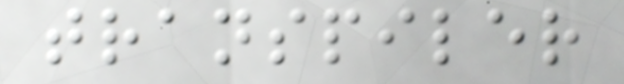transpiler
